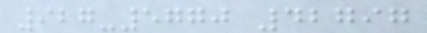927-5770 42797
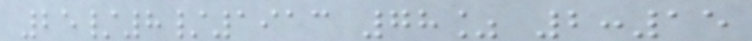25/8/1913 78% 2:15
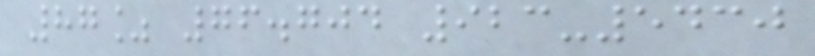87% 76.704 923-5430
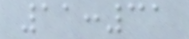11:31
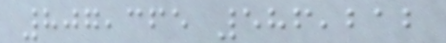807,365 586,212
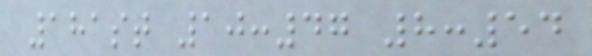181st 10:47 8:54
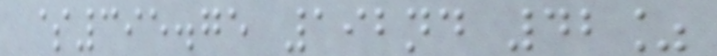$395.75 192nd 42%
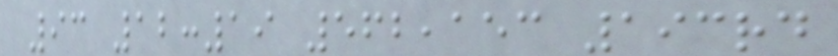93 12:19 562,153 193rd
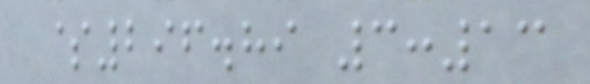$296.89 3:13
